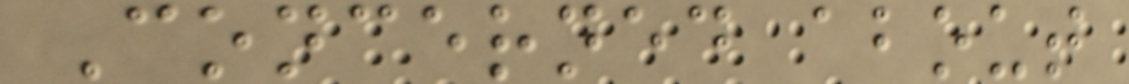Concerned about
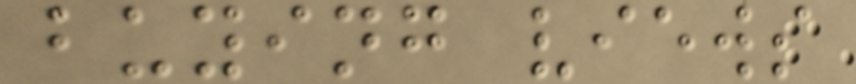buying views
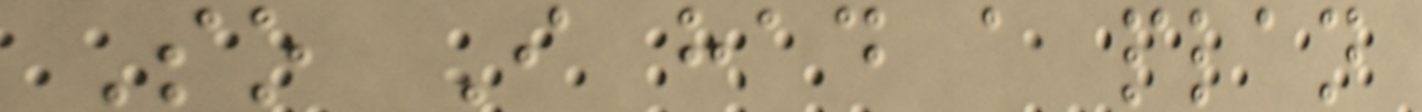So I had a plan
